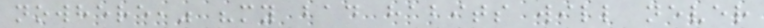nowhere," "my bad habits will never
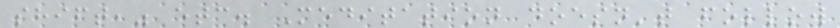shift," etc. Meditation doesn't follow
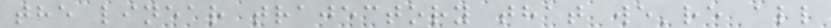the linear trajectory that we're all
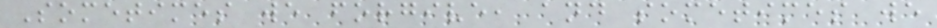Sometimes we forgive, and sometimes we
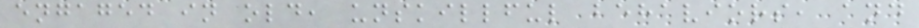engaged in old, unskillful behaviors, and
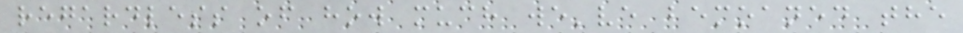regardless of how much we've bemoaned the
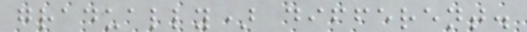gradually) different.
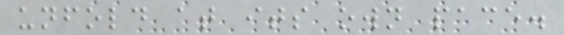unfold at its own pace.
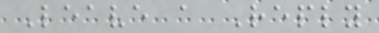Leave a Reply
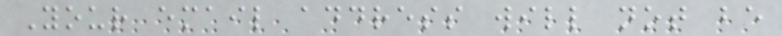Your email address will not be
